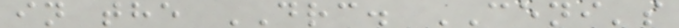in the DRC. CENI's
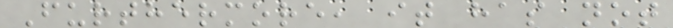Furthermore, it has not
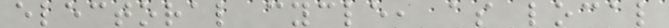electoral cycle, as local
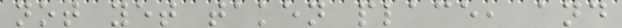not yet taken place, and
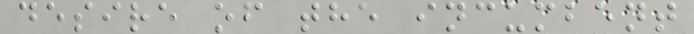desire of the incumbent
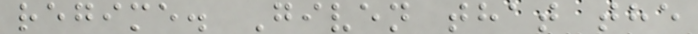regime. Given that the
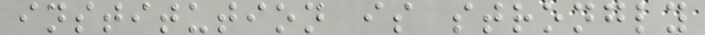institution is strongly
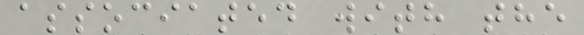associated with the
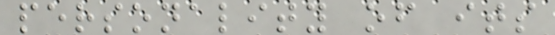personality of its
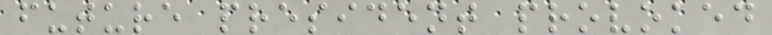future president provoked
